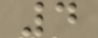4
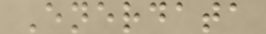Enerdata
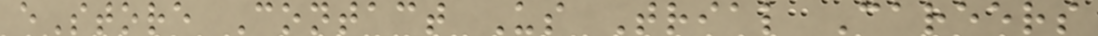eStore Contact Us Trial Careers
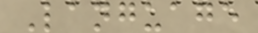Language
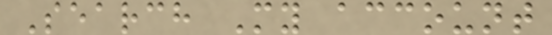Search My account
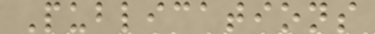Publications
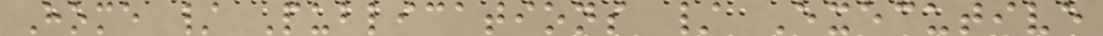Home / Publications / Executive
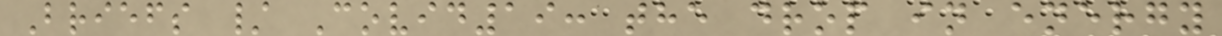Briefs / Covid19: the drop in energy
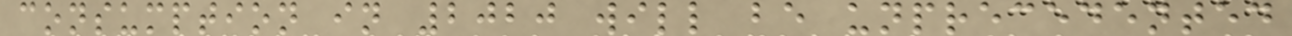consumption in 2020 will be unprecedented
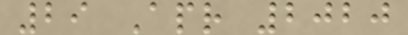29 Apr 2020
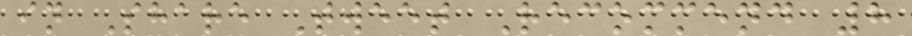in Share Tweet Recommend 8
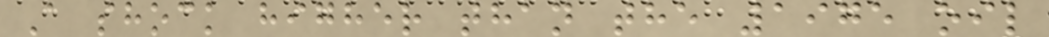A shock higher than the 1975 oil
